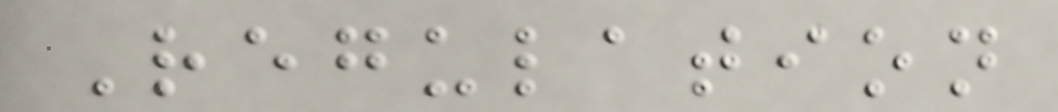Regulation
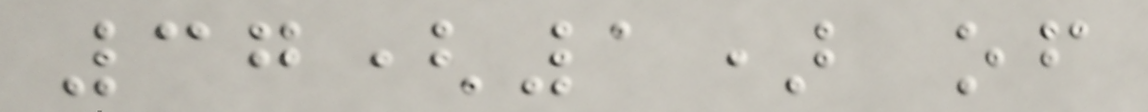37(1) of
